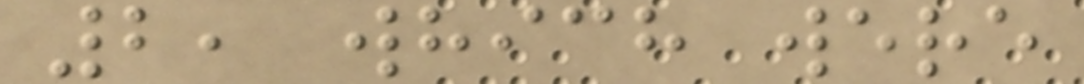2, which were
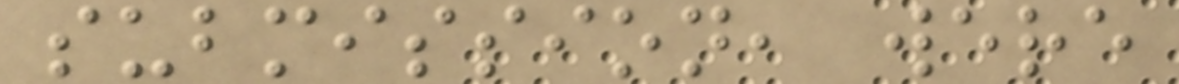submission, were
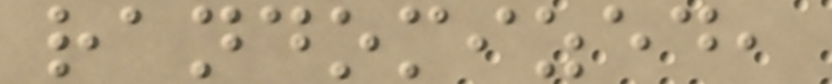randomized,
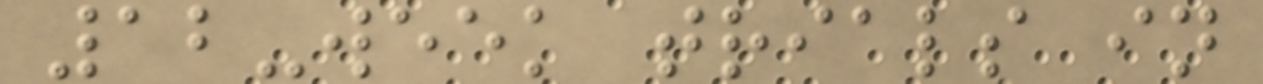12-week trials in
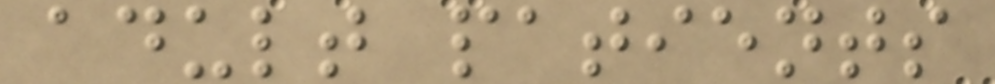adult patients
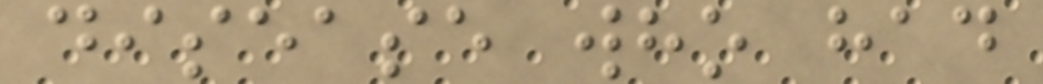disease who had
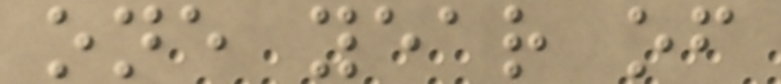one year of
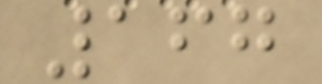167
